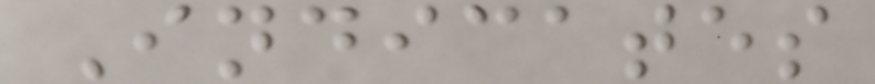Indicates
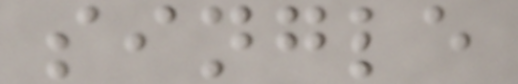single
